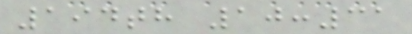194th 10:31
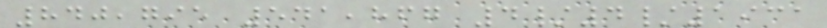840,795 541,867 4/4/1931
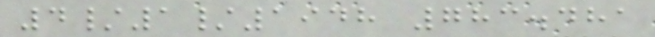4/1/1948 783.481
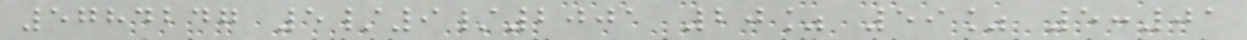5784247 5/9/2001 20% 59% 5:01
